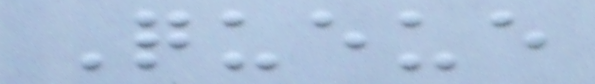Queue
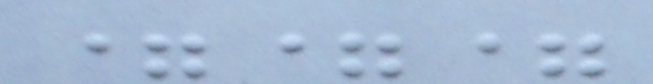===
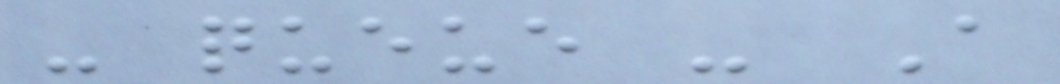- queue - A
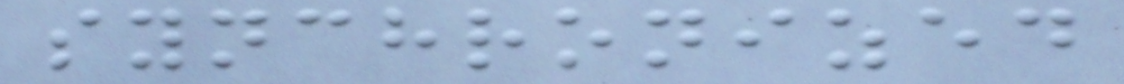synchronized
